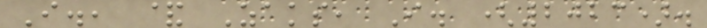I., & Zaks, I. (2023).
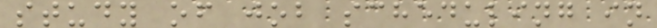study of job scheduling in
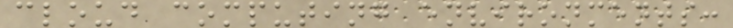cloud computing environments:
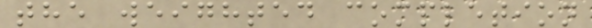the weighted completion
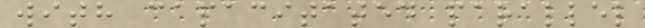with capacitated parallel
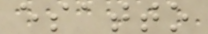esatto
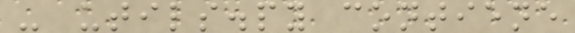- utils.py contiene
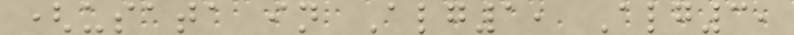(usata in Alg1, Alg3,
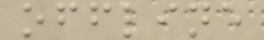offline
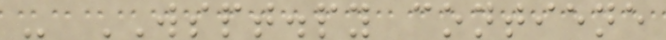- WSPT.py contiene
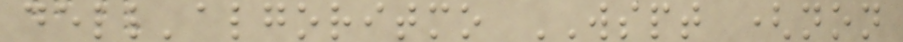dell'algoritmo WSPT (non
